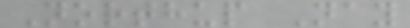Northup Nay
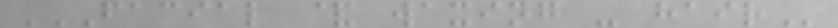FACIAL & WAXING - HAIR
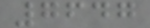7647
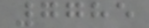7785
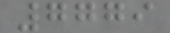7779
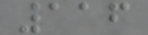116
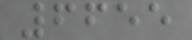6655
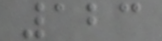123
